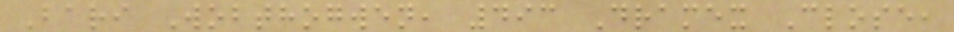Bari Wobthogwen, 493 Dramex Close,
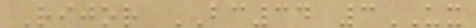Rijor BC34 3UX
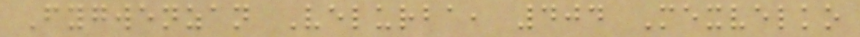Fygwenzan Velurba, 404 Mexvelko
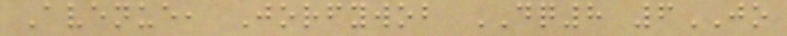Avenue, Jorfywob DQ8 6JO
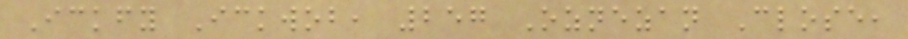Ickfy Ickwob, 257 Oznezan Close,
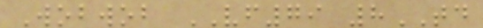Wobwob VF79 8TD
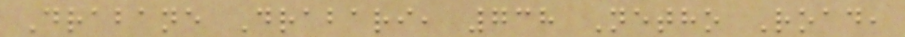Drabane Drabari, 738 Netho Road,
